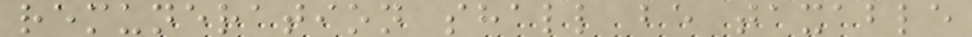remuneration shall be taxable
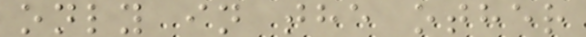only in the other
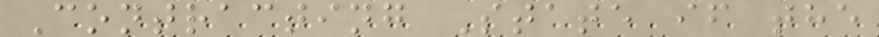Contracting State if the
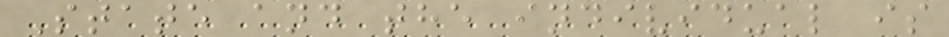State and the individual is
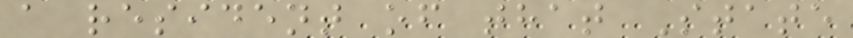a resident of that State
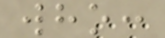who:
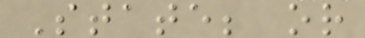State; or
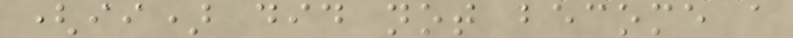(ii) did not become a
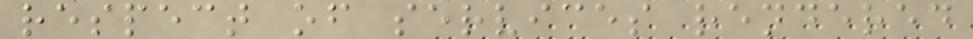respect of services rendered
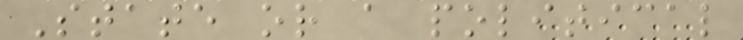State or a political
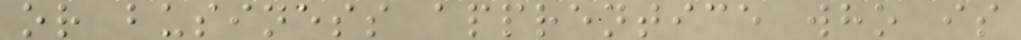or business apprentice who is
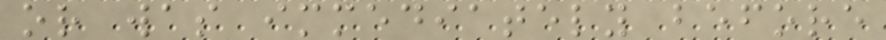or was immediately before
